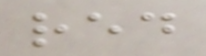red
